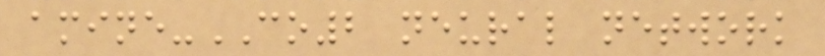amine-CO2 neural network
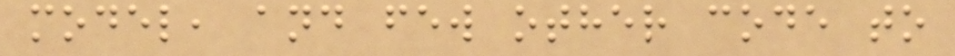model, and few other code to
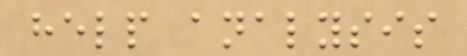help analysis
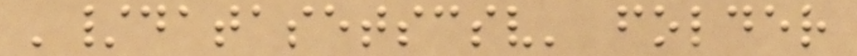'/datasetscsv' folder
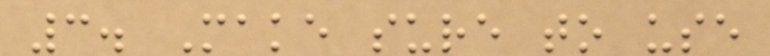3. Make sure to use
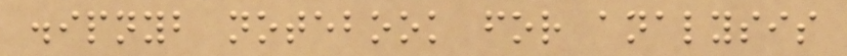.ipnyb notebook for analysis
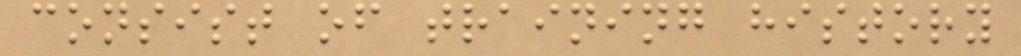consist of training history
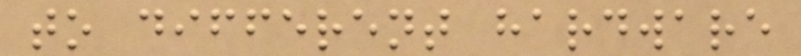to different hardware
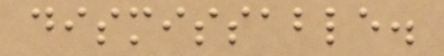dismissable.
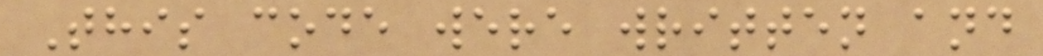This code were written and
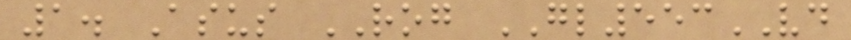1. Asus ROG GL553VD
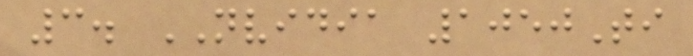3. NVIDIA 1050Ti
